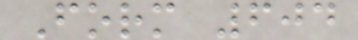Form 604
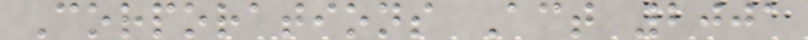Corporations Act 2001
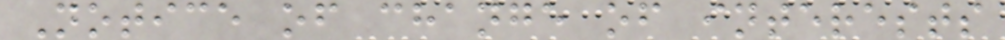Notice of change of interests
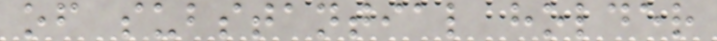of substantial holder
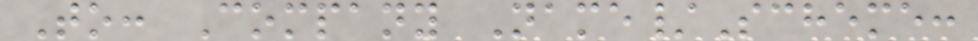To: Company Name/Scheme:
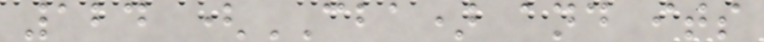124 (CBA) and its
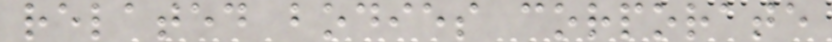related bodies corporate
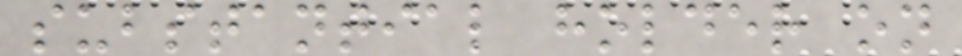substantial holder on
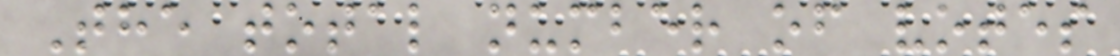The total number of votes
